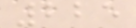225
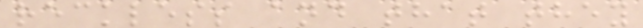reckless and that they
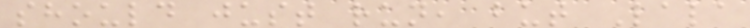should just run, but Lala
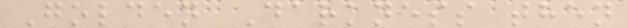Golden Darkness then
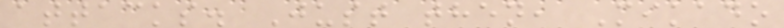attacks. Just then, Mikado
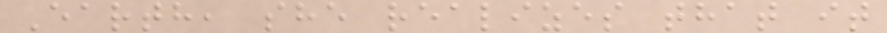Earth, she realizes that it
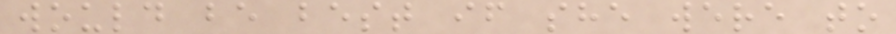would be best if she were to
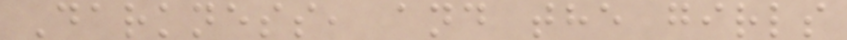Darkness, and the girls
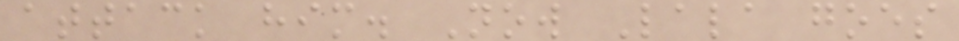attack him. Now Lala goes
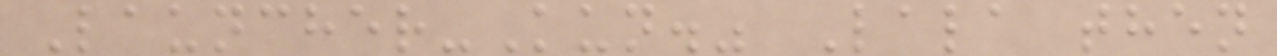Launcher-Kun." Lala then
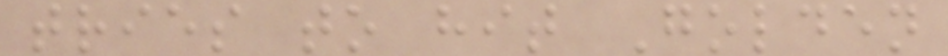tries to hit Golden
